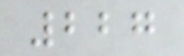227
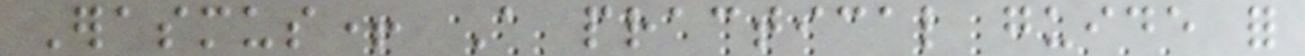Erasmus+ A practical guide for
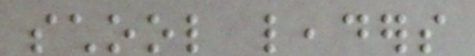school leaders
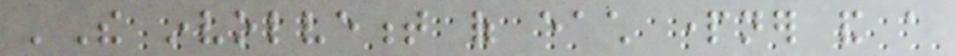'The involvement of each partner and a
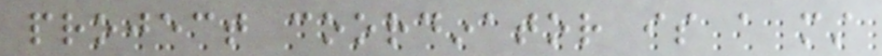project coordinator is a must
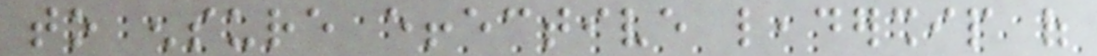to ensure effective leadership of
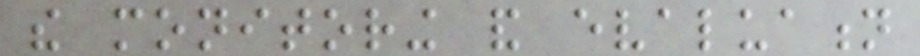the monitoring and evaluation
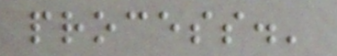process.'
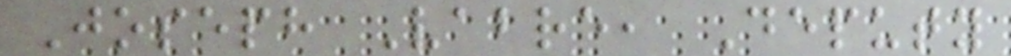Joseph Vabre, Deputy
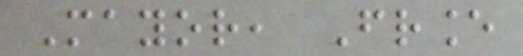Mayor, France
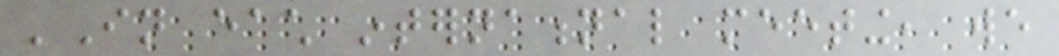'In each international meeting, we
